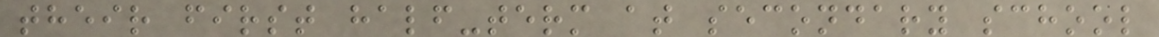their first half-term at secondary school
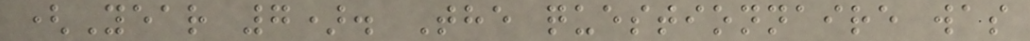(Year 7). The questionnaire was
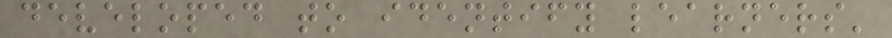developed to identify learners'
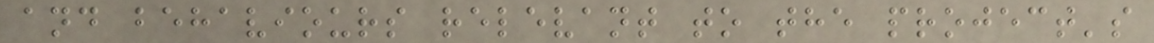and behaviours relevant to the project's
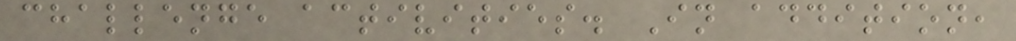challenge activities. In addition,
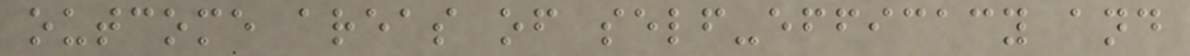outcome areas of self-efficacy and
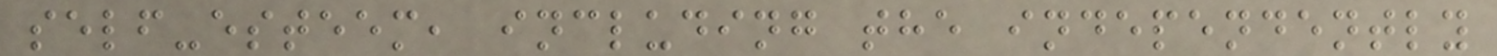self-esteem, including the independently
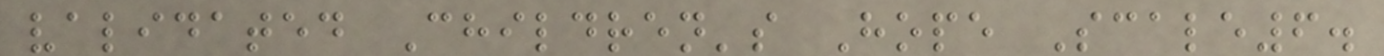validated Children's Hope Scale6.
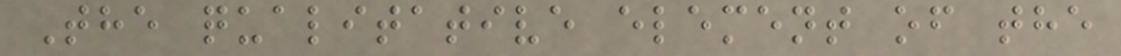The qualitative element of the
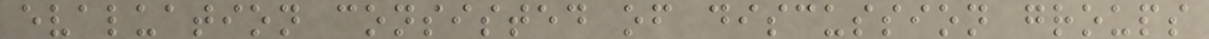evaluation consisted of discussion groups
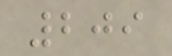209
